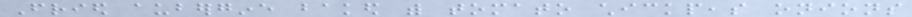Fried aubergine baked with tomato chickpeas onions
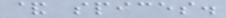& spices.
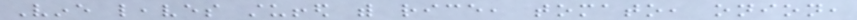Vine leaves stuffed with rice, tomato, onion,
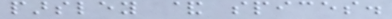parsley & spices.
